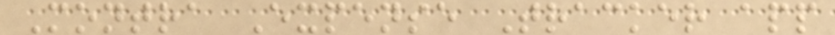Montra Expense Tracker app
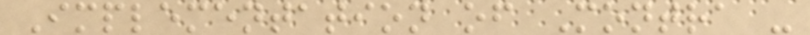Implementation of Montra -
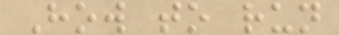How to run
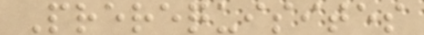Prerequisites
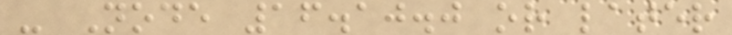- Node 16.10.0 or later
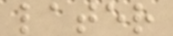later
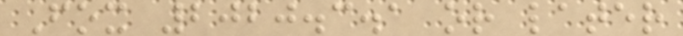Fox 2020.3.1 or later
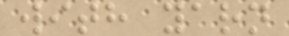with yarn
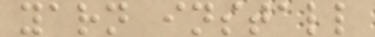yarn install
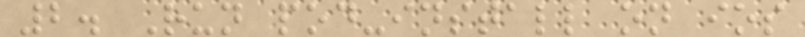2. Run pod-install on ios
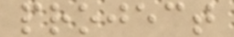project
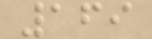169
